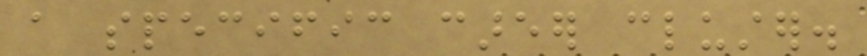a specific career cluster.
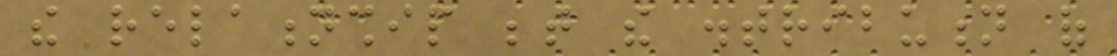the relationship between the distribution of
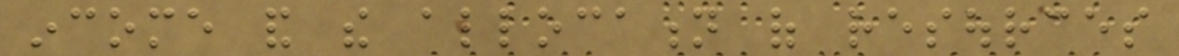income and the allocation of resources
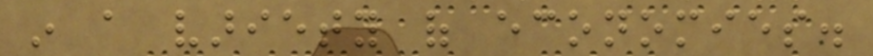in a variety of economies.
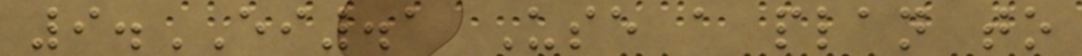9.EI.1 Use a plan to
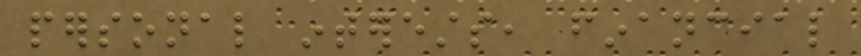personal interests, financial
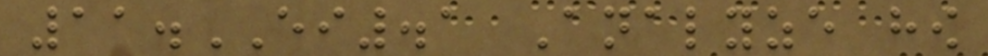11.EI.1 Analyze how
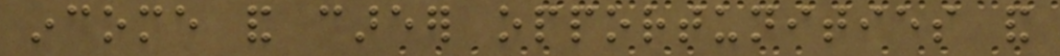income and career opportunities and
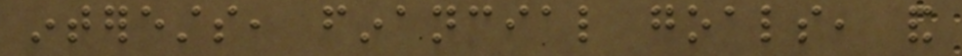interests, financial goals, and
